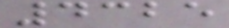4325
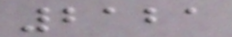2121
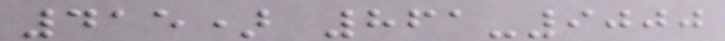415) 861-9000
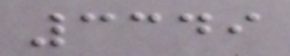3349
